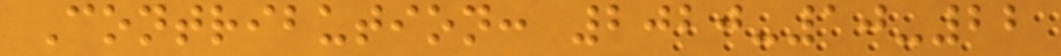Contribution: 2020-10-22
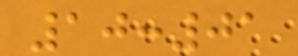10:01
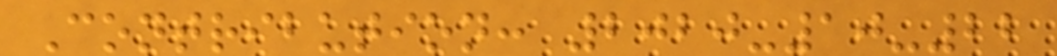Contribution: 2020-10-22
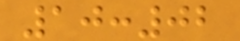10:02
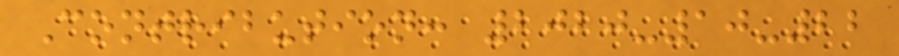Contribution: 2020-10-22
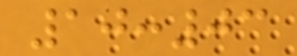10:03
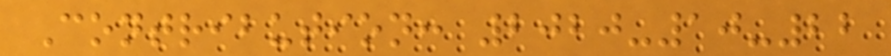Contribution: 2020-10-22
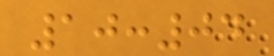10:04
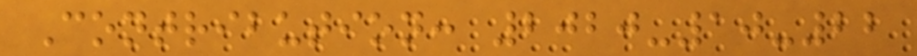Contribution: 2020-10-22
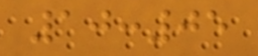10:05
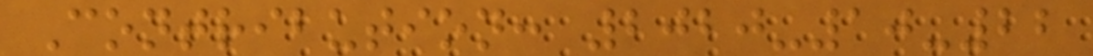Contribution: 2020-10-22
